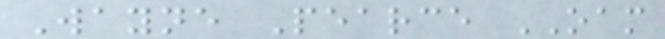Wayne Pearce OAM
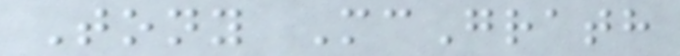Tony McGrath
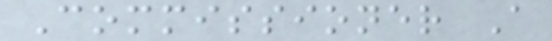Commissioner A
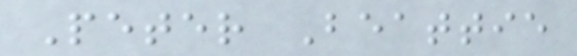Peter Beattie
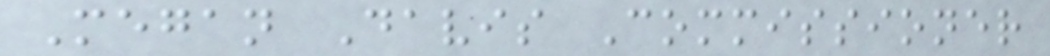Megan Davis Commissioner
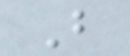B
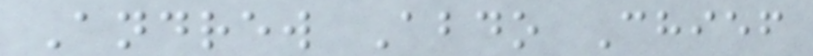Andrew Abdo Chief
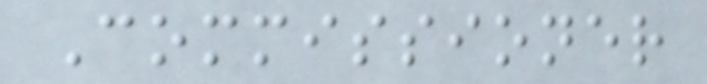Commissioner
